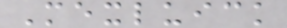Mexluick
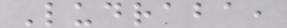Ludraba,
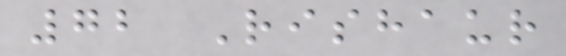72 Rishaur
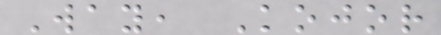Way, Kojor
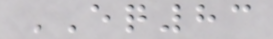EQ83
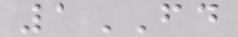1FD
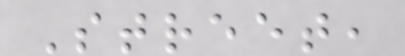Street,
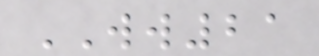WW21
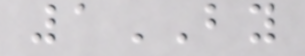1BY
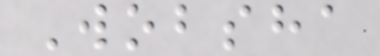Wobsha
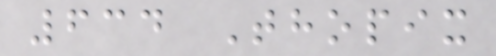634 Thopix
